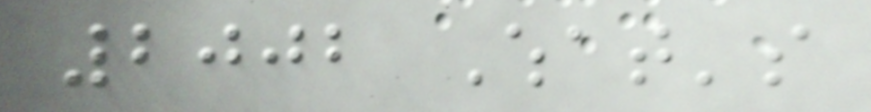2002 What's
